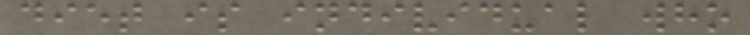diet is individual who
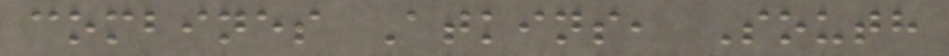combines Atkins, South
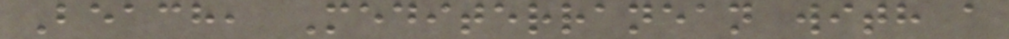Beach, Mediterranean with a
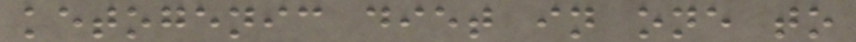ketogenic diet in one to
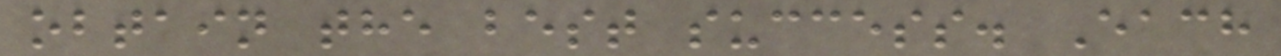obtain the best success. Each
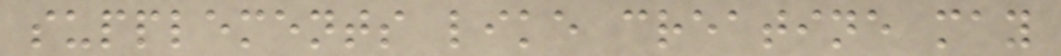supplements like creatine may
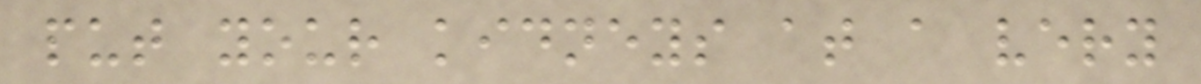put your kidneys at a very
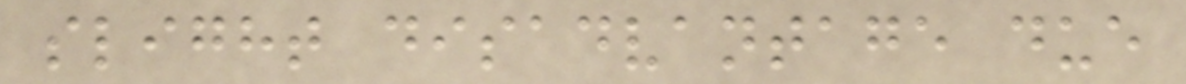slight disadvantage due
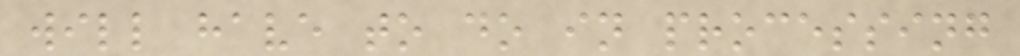will have to do in processing
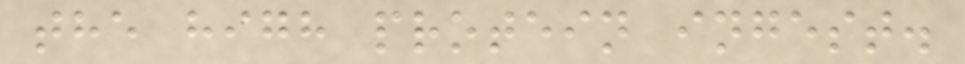the high protein ingest.
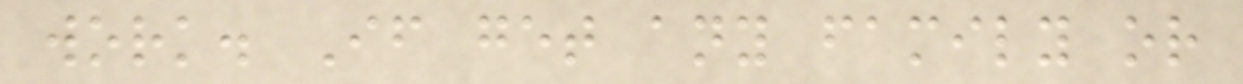work. If get any family or
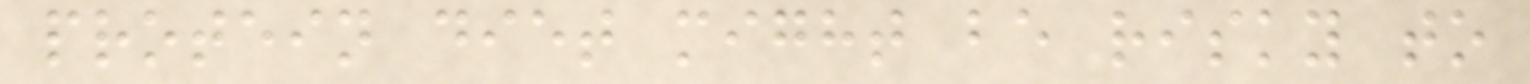protein diet might be risky to
